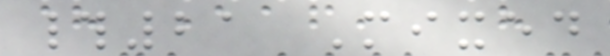#21 Mixed
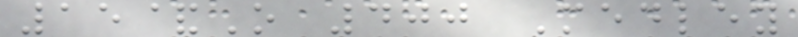15&O 400 Medley
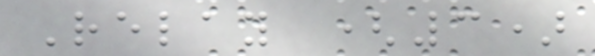Relay (3)
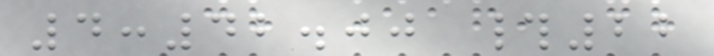4:42.00 #22
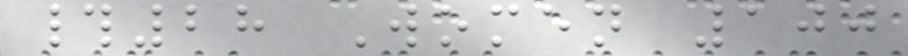#28 Women 100
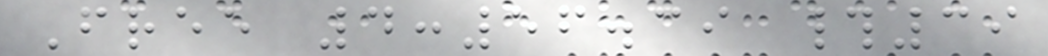Free 4:56.39 #39
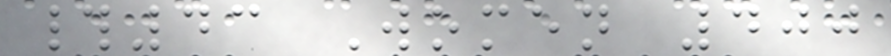#43 Women 400
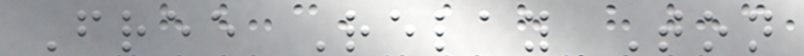Free Relay Ton
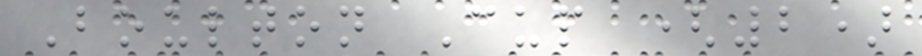Boulton Cup (2)
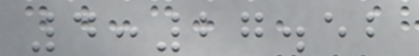4:27.52
